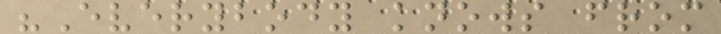"Everybody knows from
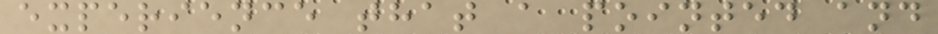experience that a pointed and
